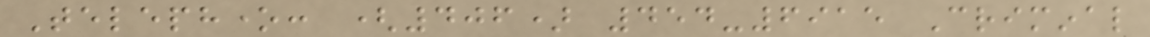Telephone: (406) 454-6915 Criminal
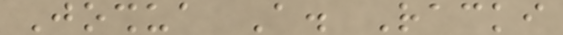Joshua A. Racki
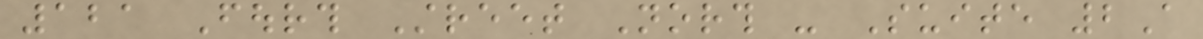121 Fourth Street North - Suite 2A
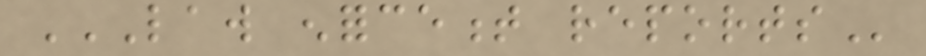LAW ENFORCEMENT REPORTS
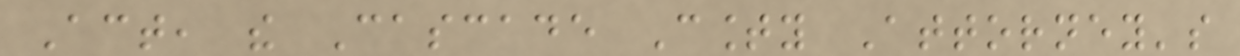Act, the Cascade County Attorney's
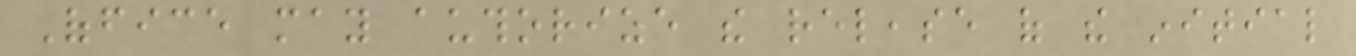Office may authorize the release of the initial
